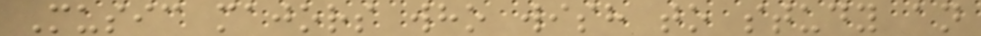Music majors who wish to study an
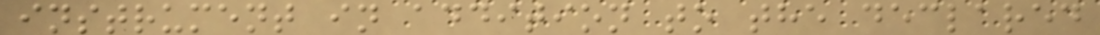instrument in addition to the declared
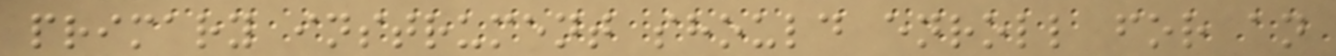primary instrument should enroll for an
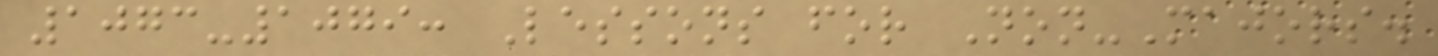1073-1079: Lessons for Non-Majors.
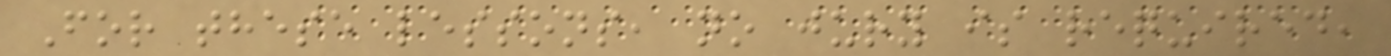For these lessons, no jury is required,
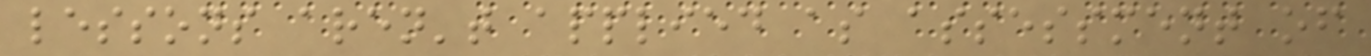lessons aren't applied as assessment of
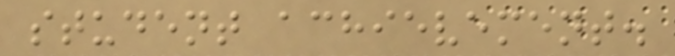student achievement.
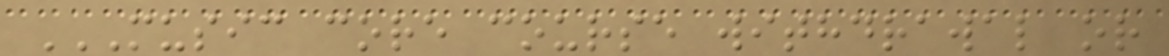MUSIC CORE COURSE WITHDRAWAL OR
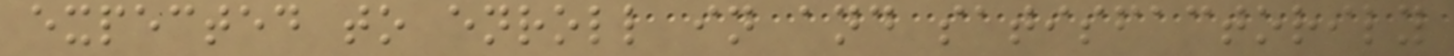expected to enroll in and satisfactorily
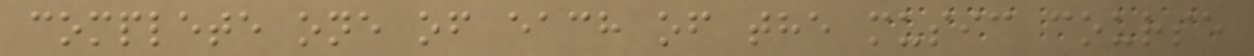complete one of each of the music course
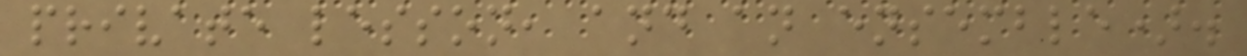private lesson, and an ensemble).
